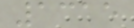1315
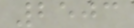2503
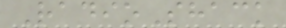RadioShack
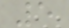5
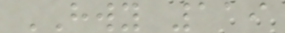HWY 119
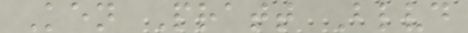Ken Pratt Blvd
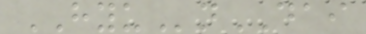HYUnDAI
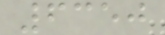6350
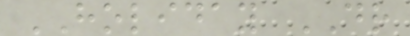HOLIDAY DR
